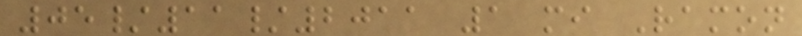05/11/2011 1 mi Ramon
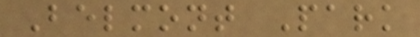Belmont Park
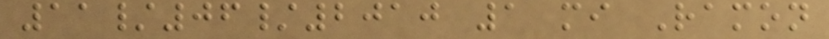11/06/2010 1 mi Ramon
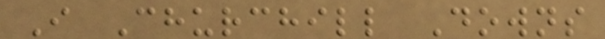I Churchill Downs
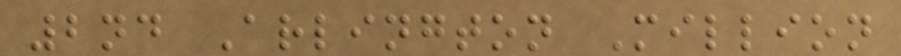2nd Arlington Million
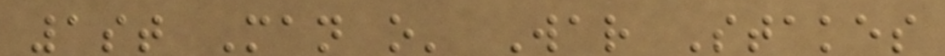1st Man o' War Stakes
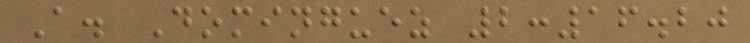A. Dominguez 2:16.20
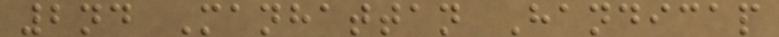2nd Manhattan Handicap
